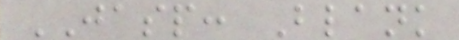JASP: Blank
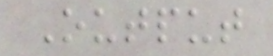Output
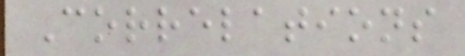Correlations
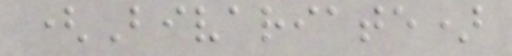(Bivariate)
